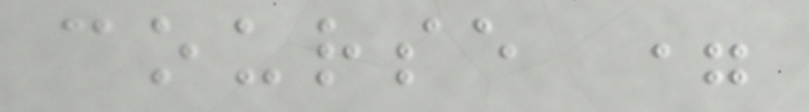course =
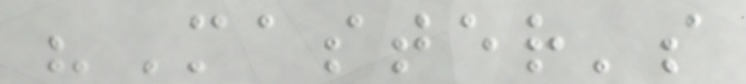"Master's
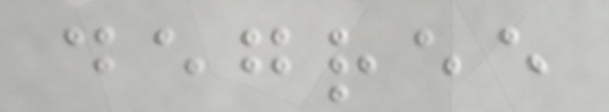degree
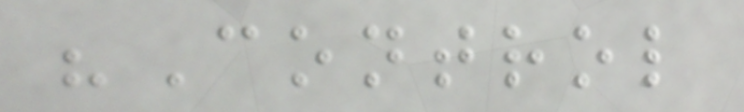"Control
